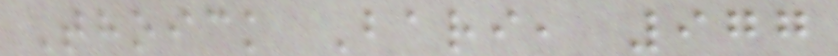Thoick Bari, 977
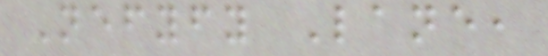Nefyfy Lane,
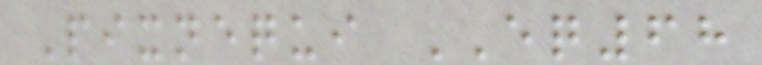Pixnequi EQ68
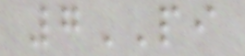7PI
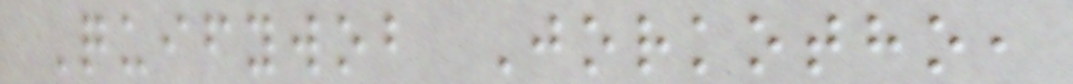Quifywob Jorkotho,
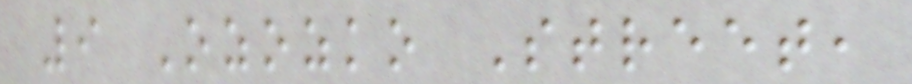9 Ozozko Street,
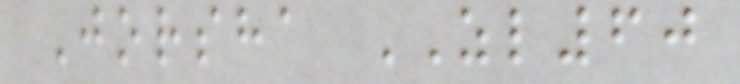Jorsha ZL60
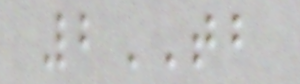2TB
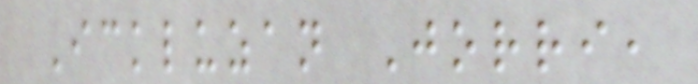Ickluzan Jorri,
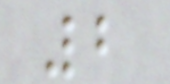2
